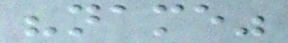"name"
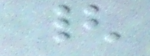{
